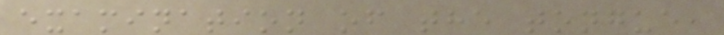examination of the tongue,
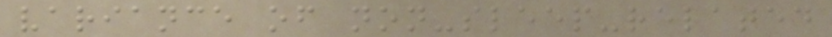variance of non-sleep-related
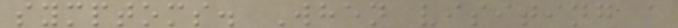symptoms. When visiting a
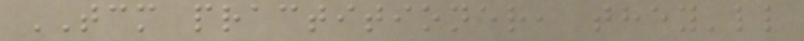TCM practitioner, they'll
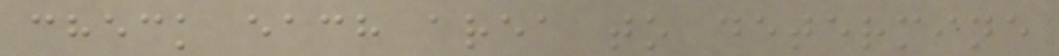check each area to determine
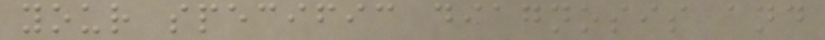your specific diagnosis and
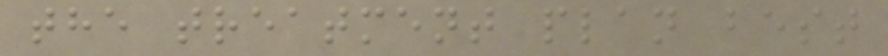the treatment plan best
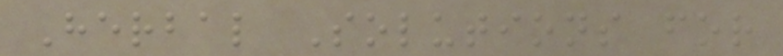Herbal Solutions for
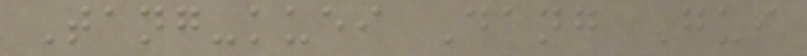Tang-kuei Dang Gui
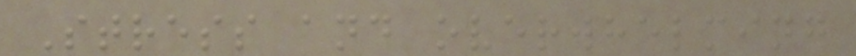Stress and overwhelming
